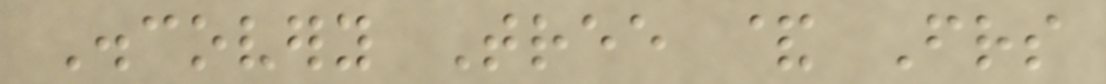Discovery Tree & Friends
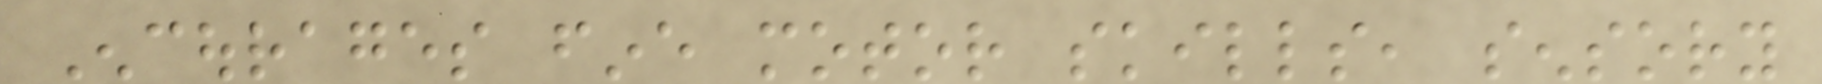Encourages fine motor skills, sensory
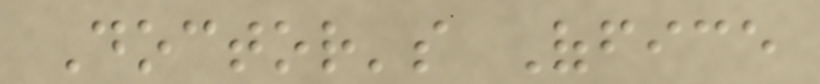Doctor's Office
